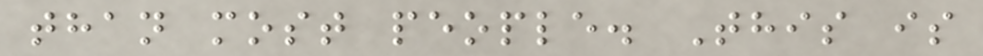than most people. This is
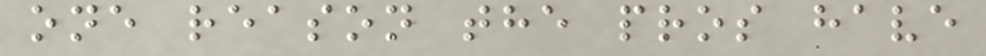one reason the pros have
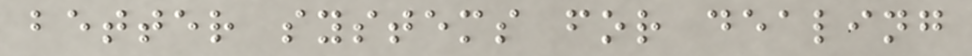better systems for dealing
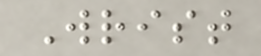Wrist
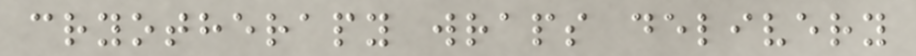cryotherapy wraps delivery
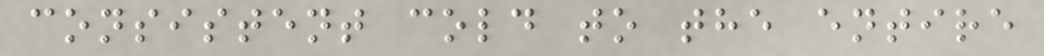consistent cold to the entire
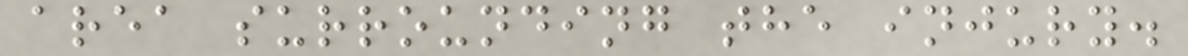area surrounding the injury.
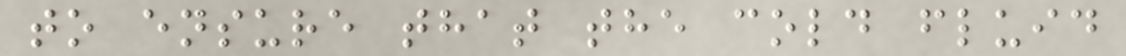to ensure that the cold fluid
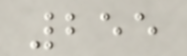255
